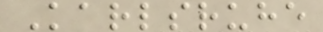Karlsruhe
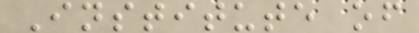Institute of
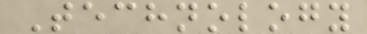Technology
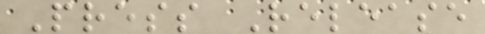Press Release
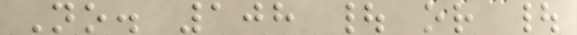No. 108 | or |
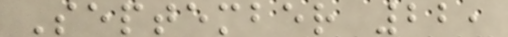September 22,
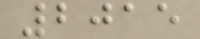2015
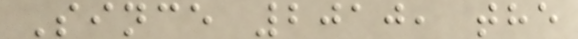Since 2010, the
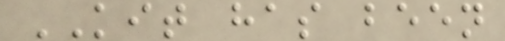KIT has been
